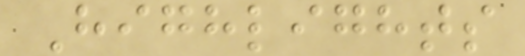Highlights
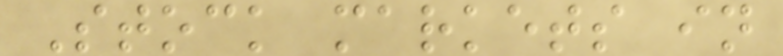Stock markets in
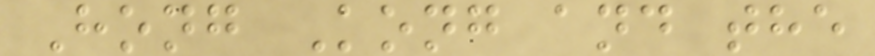Hong Kong and the
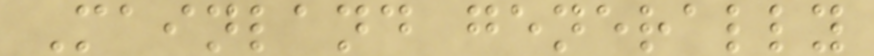Mainland generally
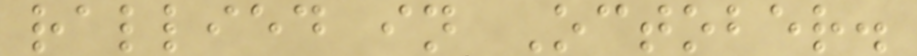rallied in October.
